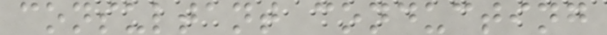consultant conducting
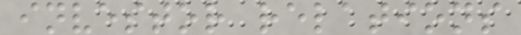investor relations
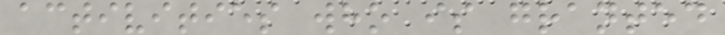activities who is granted
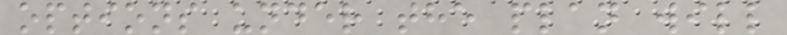options under the plan will
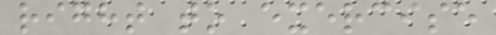right to exercise
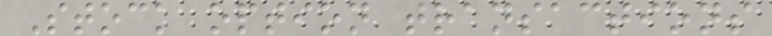Stock option transactions
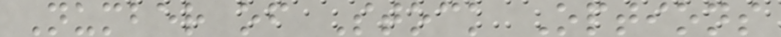Number of Stock Options
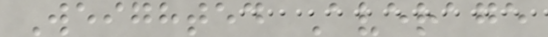Weighted Average
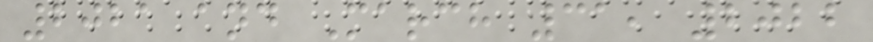2021 and March 31, 2022
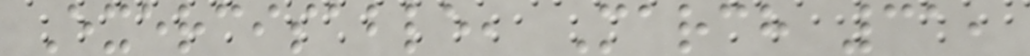Exercisable, March 31,
